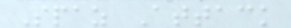Spaz Attack
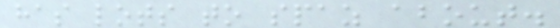has lots to spaz about.
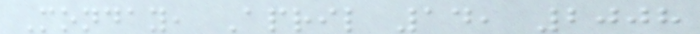Monday, April 14, 2008
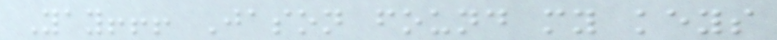Yay!!! Jason found my keys
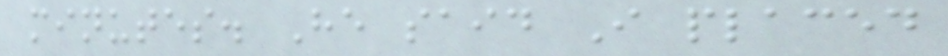minutes. He said I placed
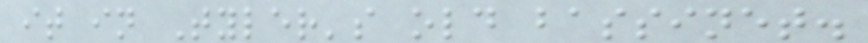it in Tyler's old bassinet.
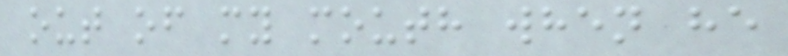out of my mouth when he
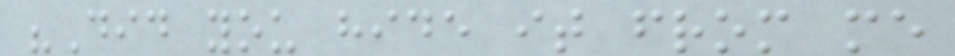"Did you hide it from me
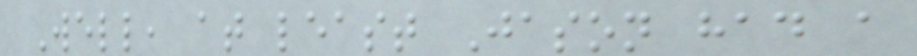Well, at least Jason had a
